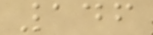146
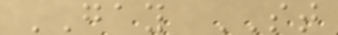GAY ST
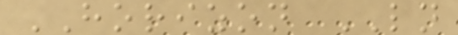HORIZON LN
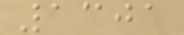1301
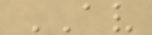AV
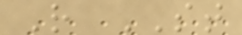R ST
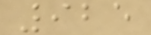925
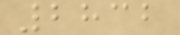2832
